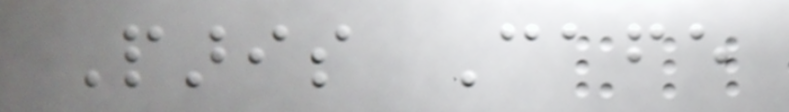Paris Cafe
